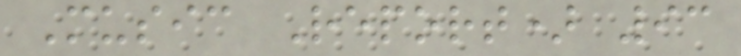Music Report) 93
